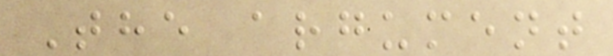The argument
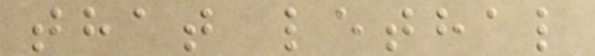that lethal
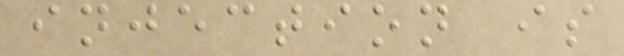injection is
